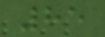85
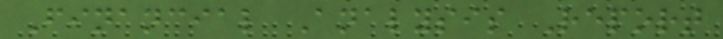Financial Analysis Report
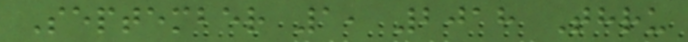September 1, 2018 Thru
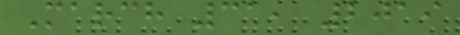March 31, 2019
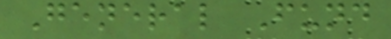General Fund
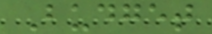Budget
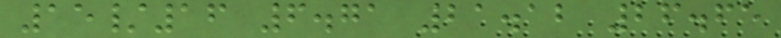15/16 6.71 21.12 26.65
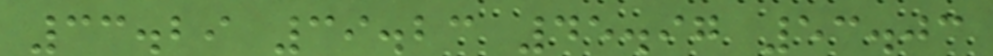33.29 39.23 45.97 53.03
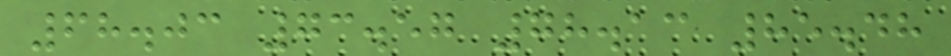68.03 73.57 78.13 85.48
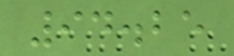94.25
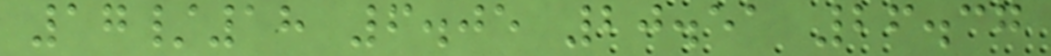17/18 6.05 20.51 26.37
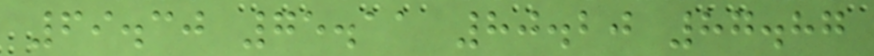69.30 75.11 80.20 87.87
